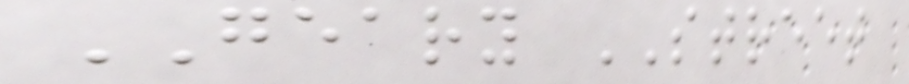GEARY STREET
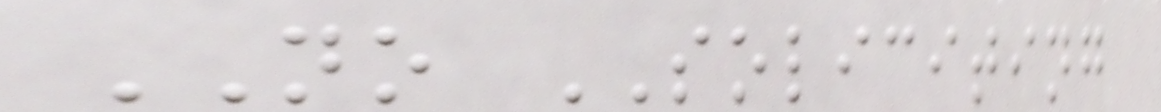NO SOLICITING
